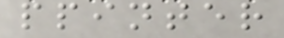ppinter
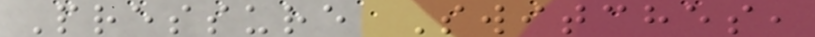Pressure Switches,
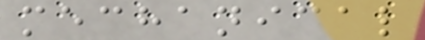mechanical
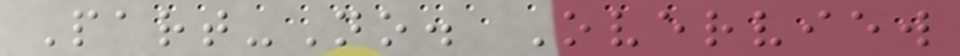Part-No. Overview
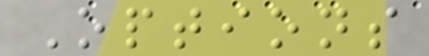Options
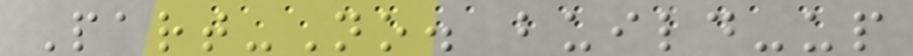Part-No. build-up
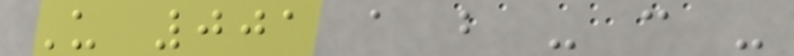U 001 a b - c -
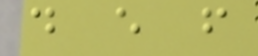d e f
